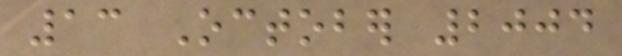13 October 2004
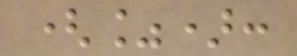(%):
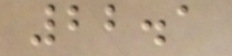22.1
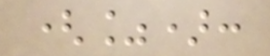(%):
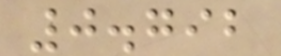0.792
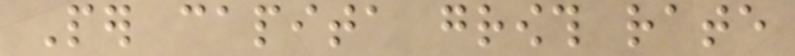Per capita growth rate
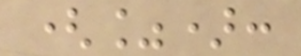(%):
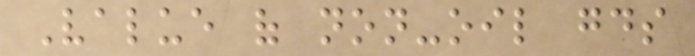Value of non-oil goods
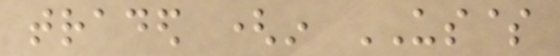traded (in US$
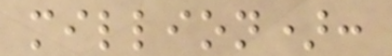million):
